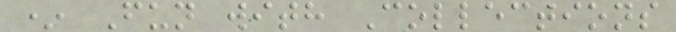* Fun with Collections
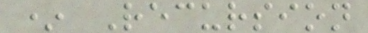* Recursion
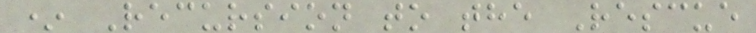* Recursion to the Rescue
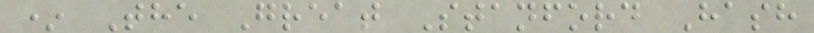* The Great Stanford Hash
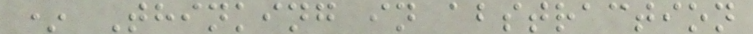* Thinking in abstraction
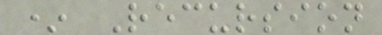* Recursion
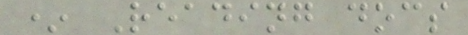* Reading docs
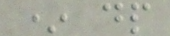* dp
